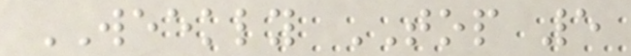WEEKLY TOP 5
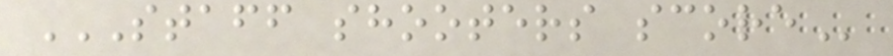STAFF SHOOTERS SCORE
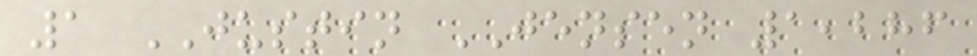1 JUSTIN JENSEN 1,286
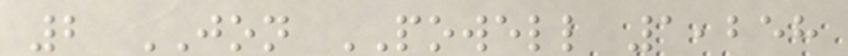2 JON POWELL 1,258
